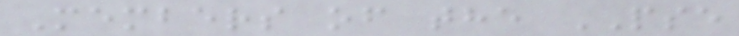Members of the PSE
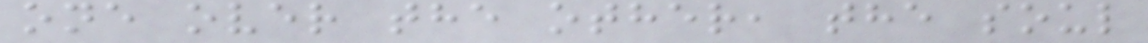one over the other, the soul
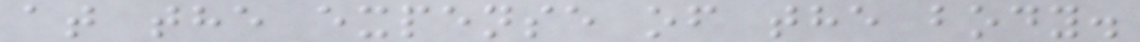at the expense of the body.
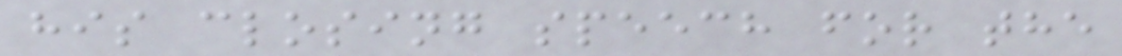his closing speech for the
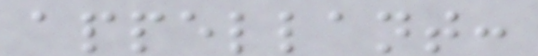appellant:
